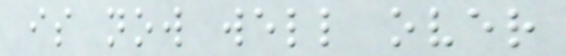is now well over
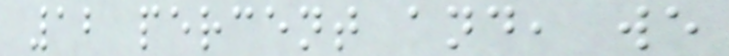12 percent and, we
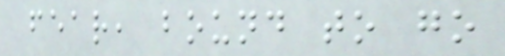fear, bound to go
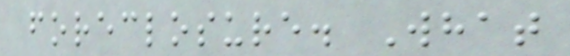foreclosure. What
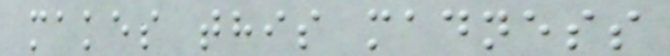makes this madness
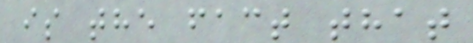is the fact that
